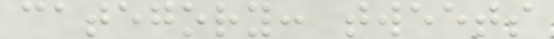category: tweets
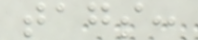tags:
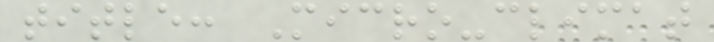title: Micro-climat
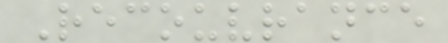Recouvrance
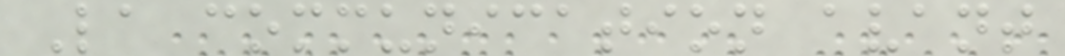La communication avant
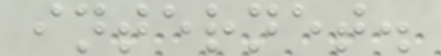internet.
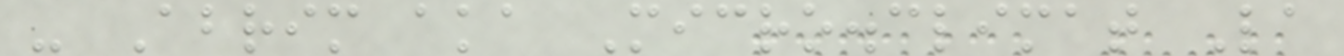- Abrim aka Micro.climat La
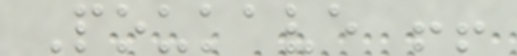Poukave !!
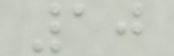10
